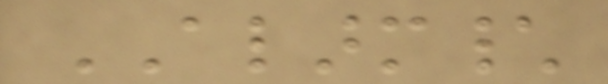ALARM\
